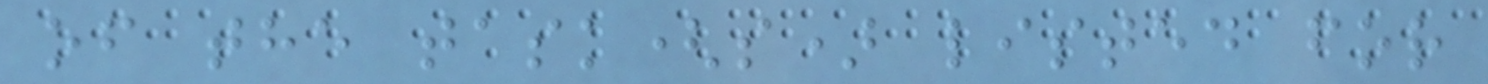of the task(s) listed for
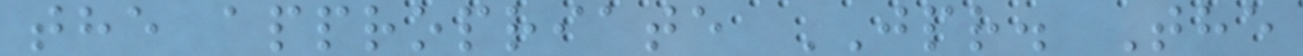the appropriate JPR. The
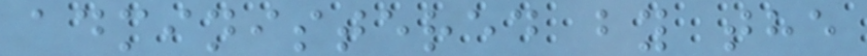administered by the
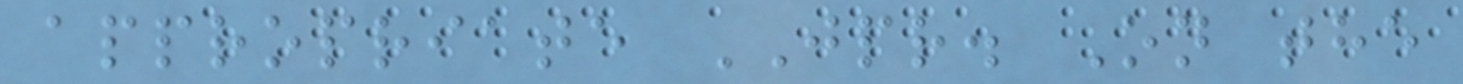appropriate JPR. On the
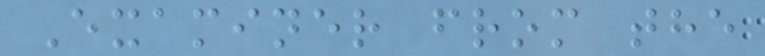Examiner from the
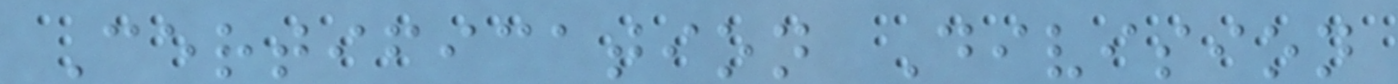Certification Division
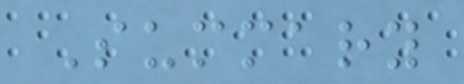Summary
